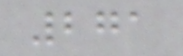271
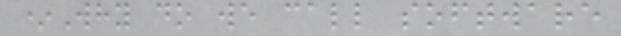*Why do we call software
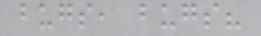bugs, bugs?
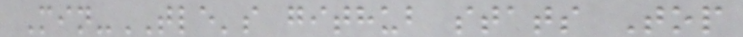Min-TLE's github stats Top
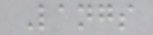Langs
